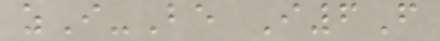zI-Be I6F
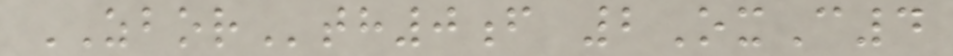ZBORth0f 2OxC4
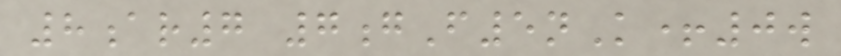8ar7 7gF5nK+0w
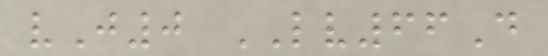vJ0 LV66D
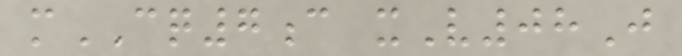mCQ7c xV08J
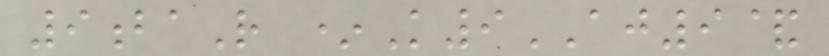9baR *K9AJ9&
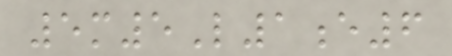5m5L1e6
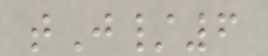tJ/6
